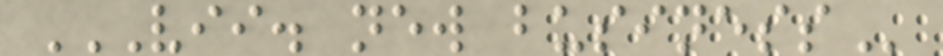VII. NEW BUSINESS
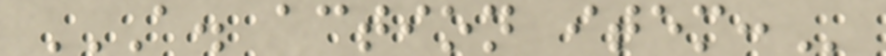A. ACTION ITEM:
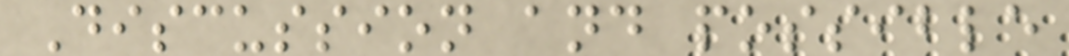Discussion and possible
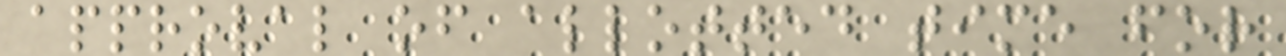approval of allotted time for
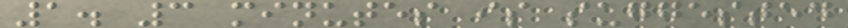1. 3 minutes is suggested
